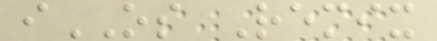iOS Remix
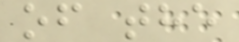of the
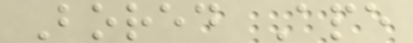Bored Ape
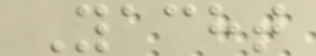Yacht
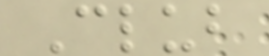Club
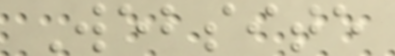Website
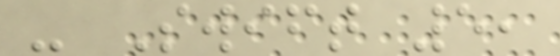- Swift 5,
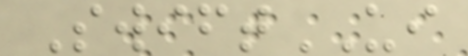SwiftUI
